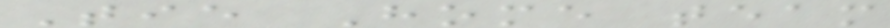Tie Home team
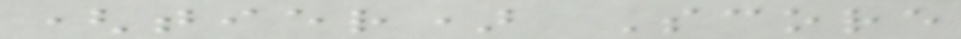(tier) Score
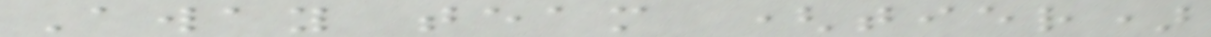Away team (tier)
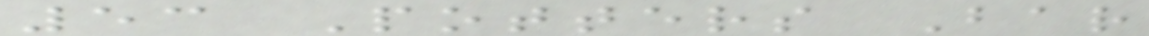53 Potters Bar
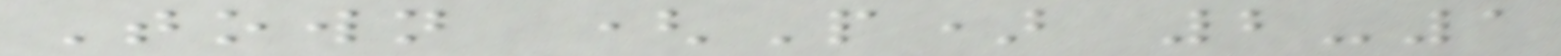Town (P) 2-1
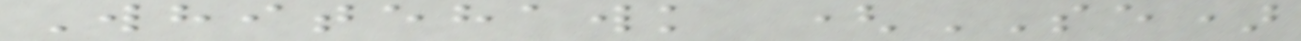Whitehawk (SE)
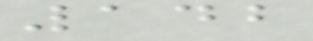142
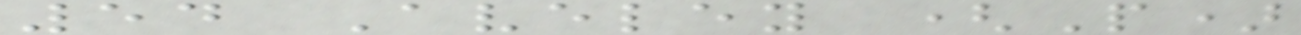54 Aveley (P)
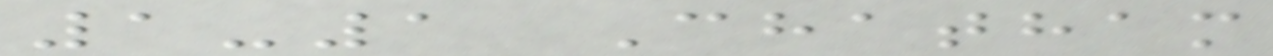1-1 Chatham
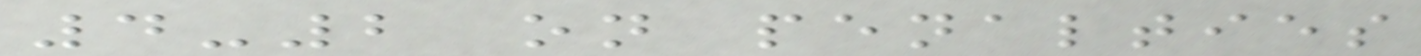4-2 on penalties
